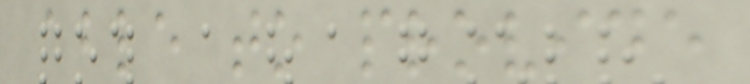able to provide
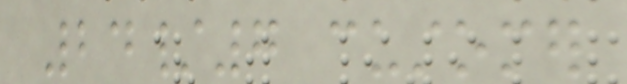24/7 customer
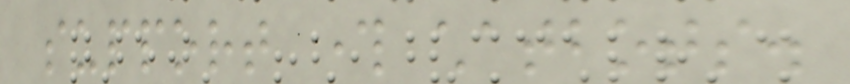support through chatbots.
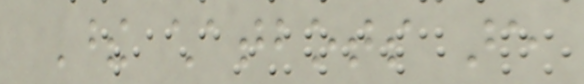These chatbots are
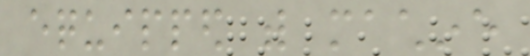equipped with machine
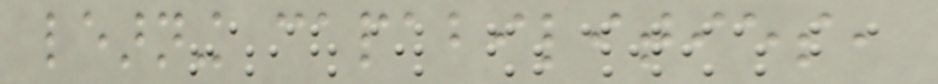learning capabilities,
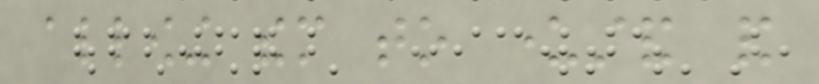allowing them to understand and
